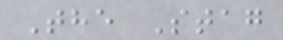The Stag
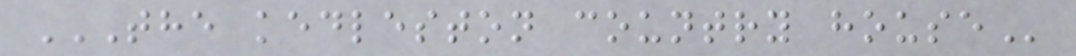THE KEDLESTON COUNTRY HOUSE
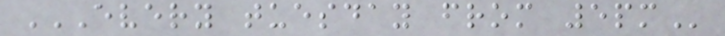EVERY TUESDAY FROM 5PM
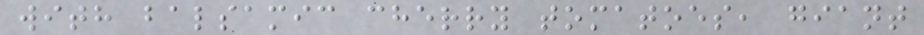with balsamic cherry tomatoes, giant
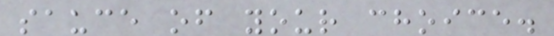sauce of your choice.
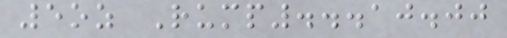5oz Rump...10.00
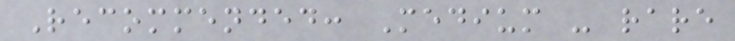Recommended: Medium - rare
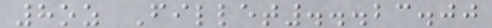8oz Fillet...23.00
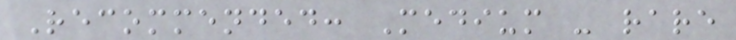Recommended: Medium - rare
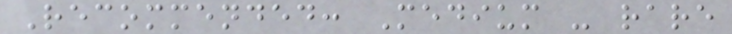Recommended: Medium - rare
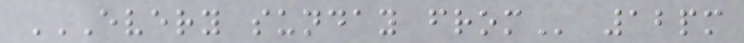EVERY SUNDAY FROM 12pm
